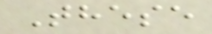These
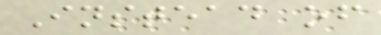Instead of
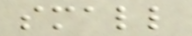small
